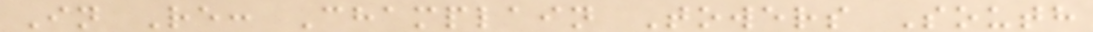In Re: Champlain Towers South
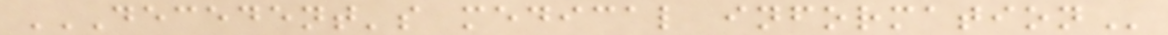DECEDENT'S MEDICAL INFORMATION
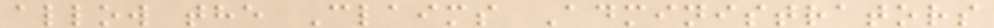allow the Claims Administrators
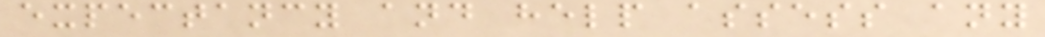expectancy and help assess any
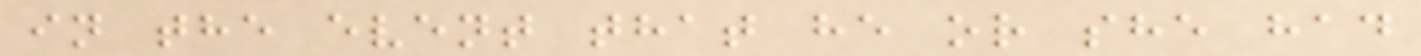in the event that he or she had
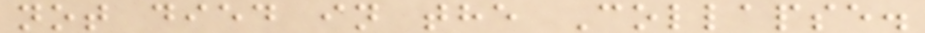not died in the Collapse.
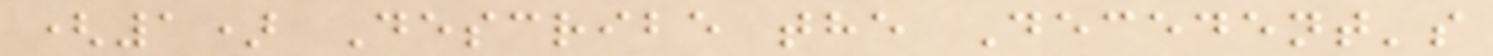(1) Describe the Decedent's
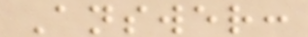Answer:
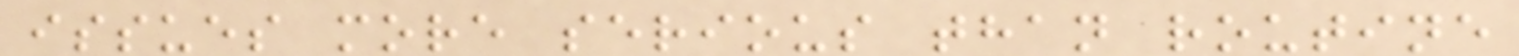issues more serious than routine
